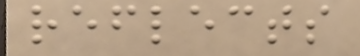reflects
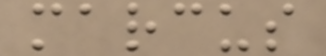marcus
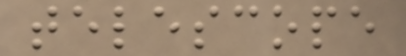telescope
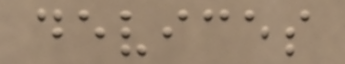devices
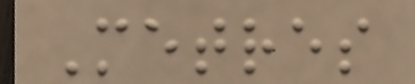Metres
